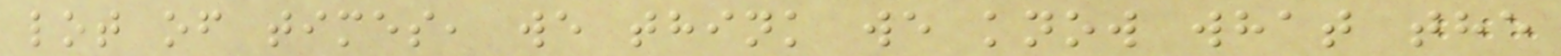lot of times, we think we know what the
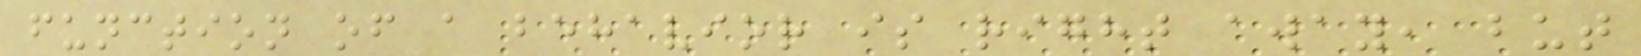function of a behavior is right away, but
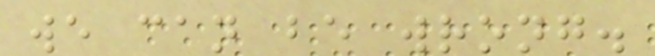we can be wrong.
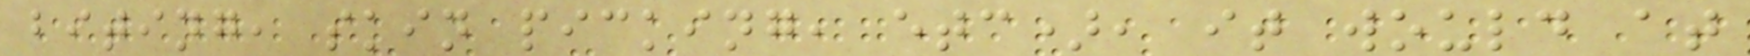biting, skin picking, etc), it would at
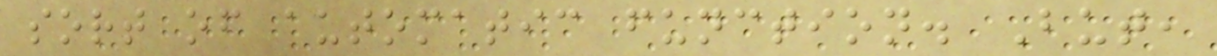sort of automatic function. But,
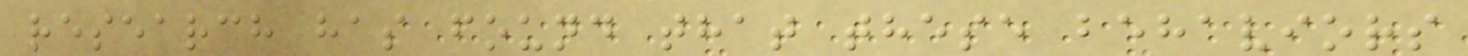research has found that these behaviors
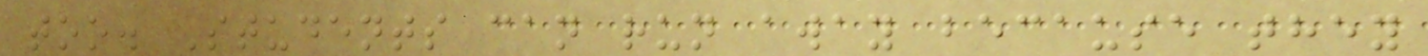too. Students can run away because they
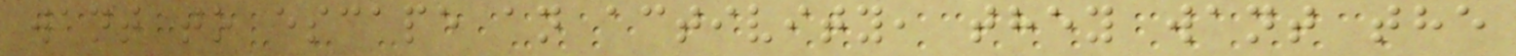want to escape an activity, they want the
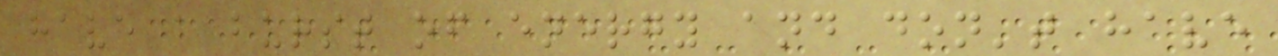have a burst of energy and don't have
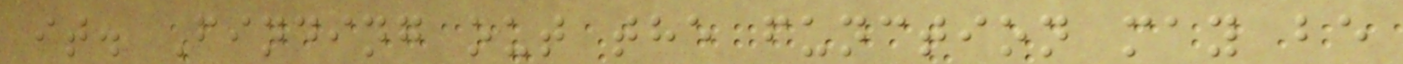it. Finding out the function may be
